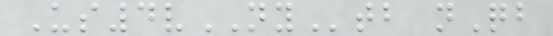Us4vNYtb nQb
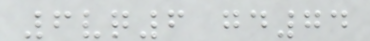6vq6 gd74
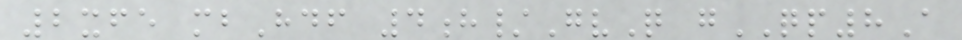2xfe mbHdf 4h/GvQ gQP8A
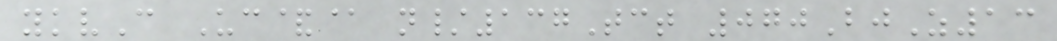ykvC Uc&@ n/137Tct 070BjZ13
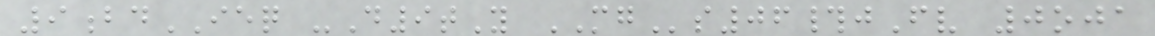9bdIEQ -D9tY MGs06#jFv 0oja
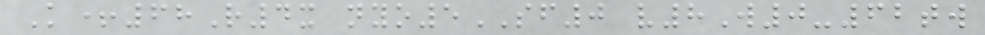K+68R4x nyo5SF0 v8W0-62tw
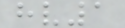hv1
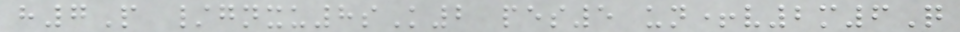h7P /gnxu8sK2 pes5 un+v2m6Q
